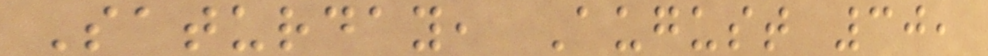Saturday, August 30,
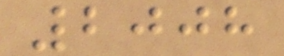2008
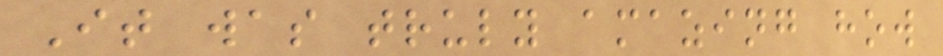It was truly amazing how
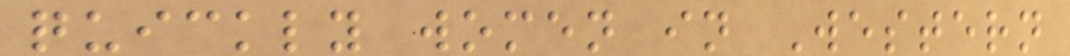quickly women in Western
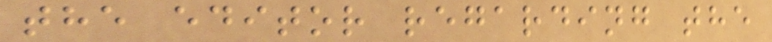the editor regarding the
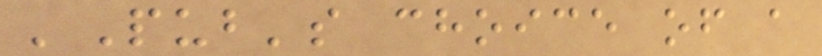'Pub's choice of a
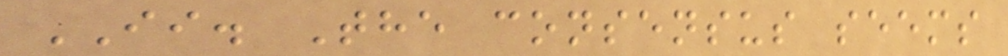II. The consensus seems
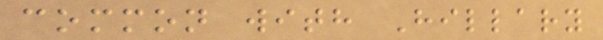common with Hillary
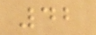42
